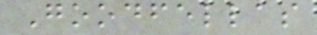Goodfellas
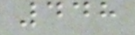448
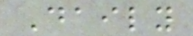Daily
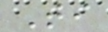Ti
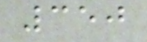350
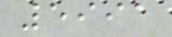5991
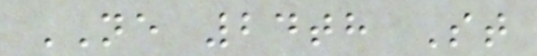NE 24th St
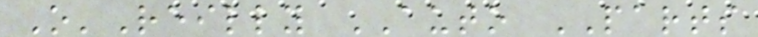O'Reilly AUTO PARTS
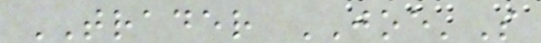TRADER JOE'S
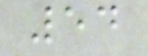54
